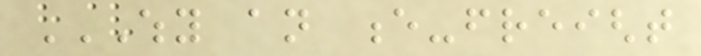WHY AN E-FREIGHT
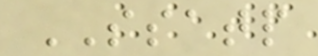SSATP
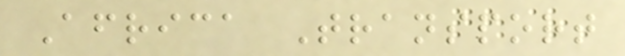Africa Transport
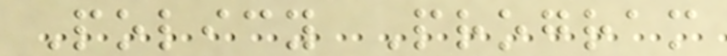Policy Program
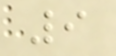9
